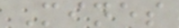Mines
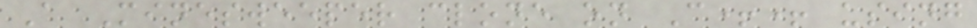A Minesweeper clone on C++ using
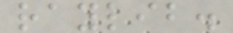raylib.
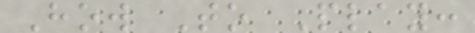How To Play:
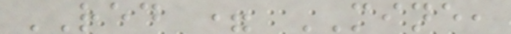RED = MINE,
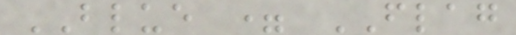BLUE = FLAG
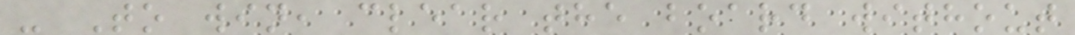- To win, clear the board without
